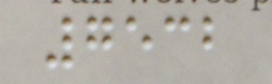7532
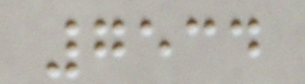7534
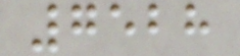7528
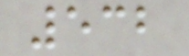532
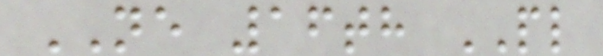NE 16th PL
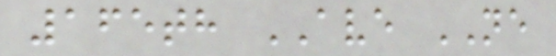165th AVE NE
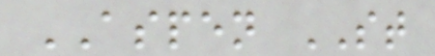ASPEN ST
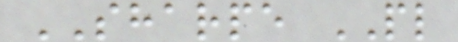SHARPE PL
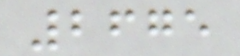2675
